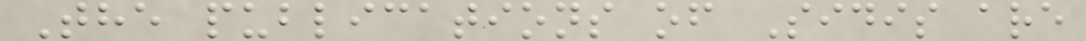The publications of Sidis are
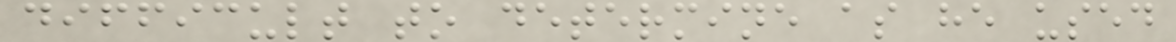difficult to determine as he used
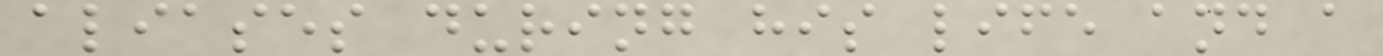aliases during his life and a
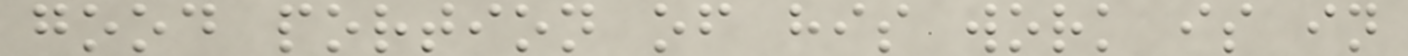good portion of his work is in
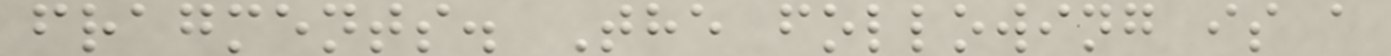fragments. The following is a
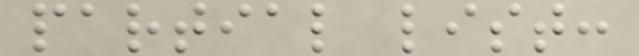partial list:
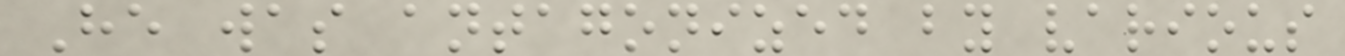He was antagonized by various
